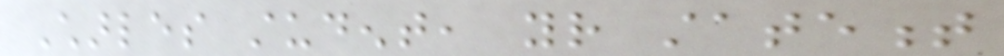Charles student, your statement
